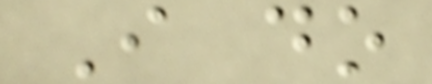I do
